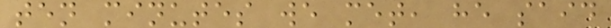ten minutes we met, he said
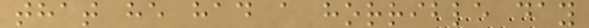that he had a horrible day
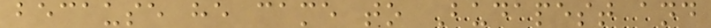because he came to Budapest and
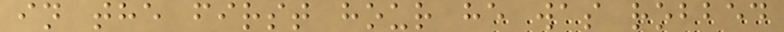in the first hour he was robbed
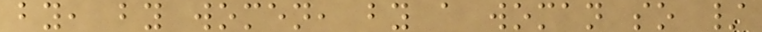by, by women, by a woman so /
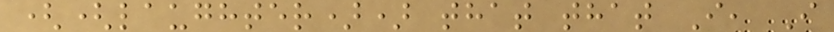((laughter)) that that I, I
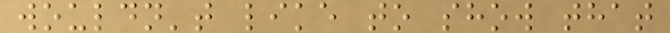wouldn't like to show that
